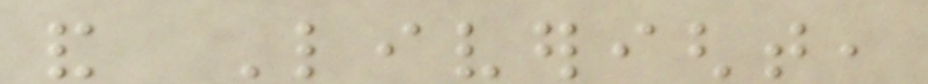and Liveright,
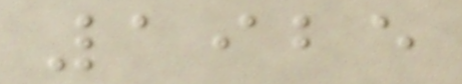1925
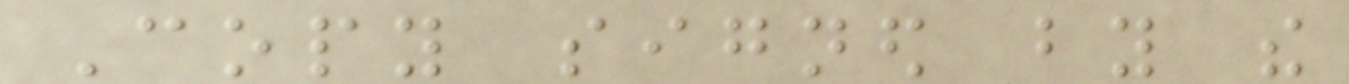Copy signed by the
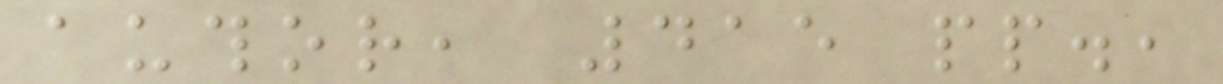author, 415 pp.,
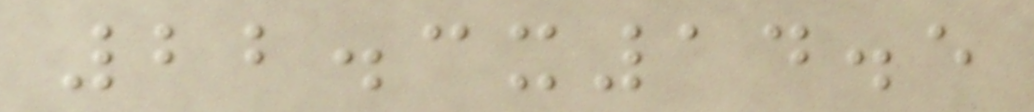22.3x14.5
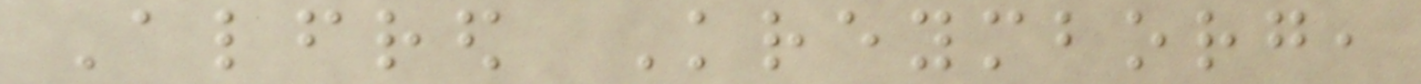Alfred Kreymborg,
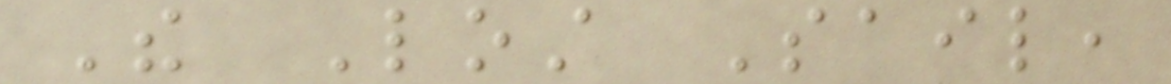The Lost Sail,
